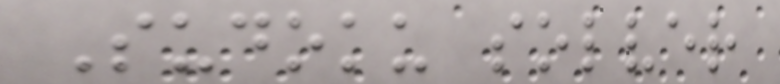Sudoku solver
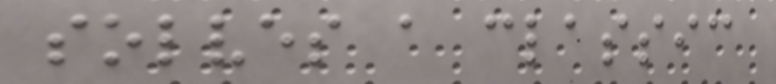solves a classic
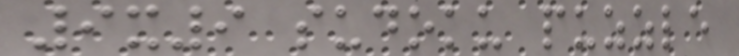9x9 sudoku puzzle
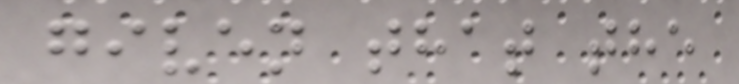given that the
